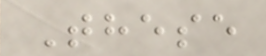These
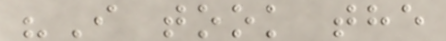"I took the
